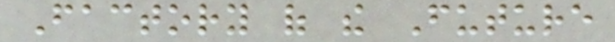Factory of the Future
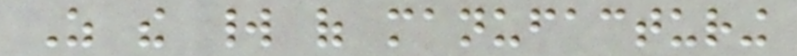As the world of manufacturing
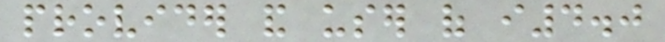provider and user of i4.0
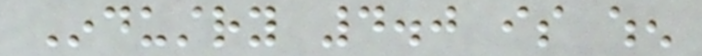Industry 4.0 is when
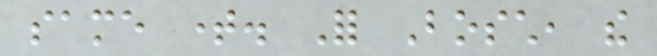same time. For Bosch, the
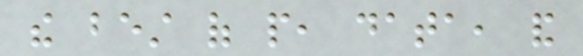the best of people, data, and
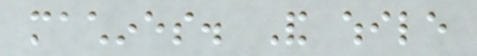machines. And while
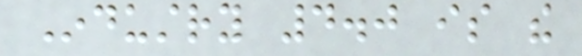Industry 4.0 is the
